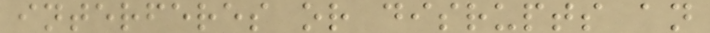interferes or disrupts an
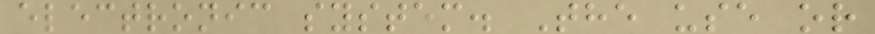electronic system. The use or
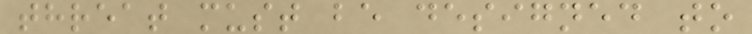threat must be designed to
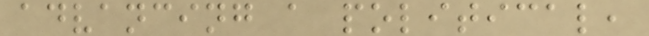advancing a political,
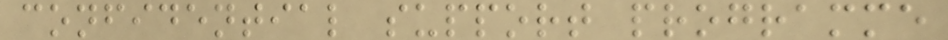confidential support programme
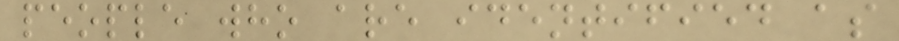people who are identified as
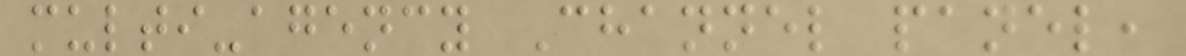multi-agency Channel panel,
